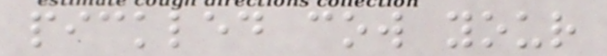pickled cow your
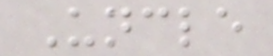Uncle
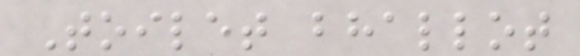Toilet bhallot
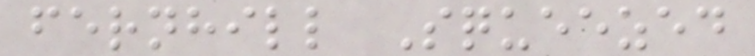fernhill Squeezed
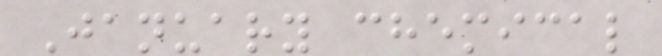January chemical
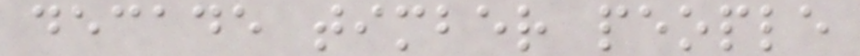decade timber people
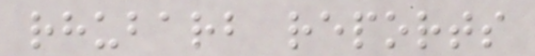rhubarb reports
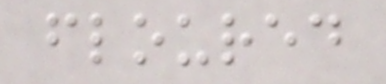floured
